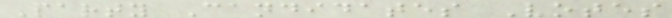Party Candidates Votes
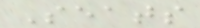Seats
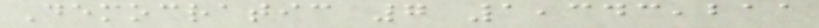Democratic 7 1,343,211
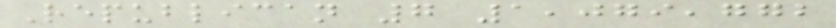Republican 7 1,079,772
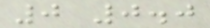0 0.0
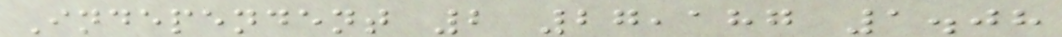Independent 2 27,187 1.08
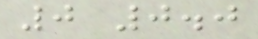0 0.0
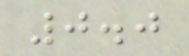0.0
